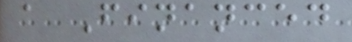a Financed
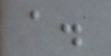a.
